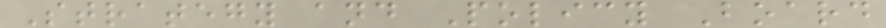Strategy and Policy Board
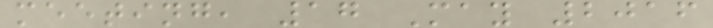meeting, 17 May 2016
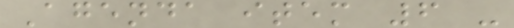Agenda item 6 -
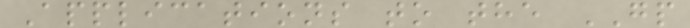Applications to the GP
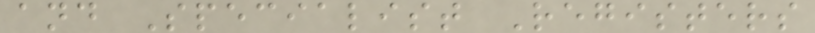and Specialist Registers
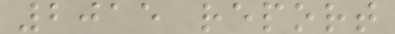2015 report
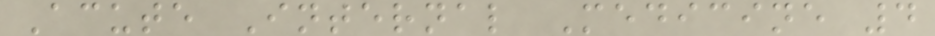Acute Internal Medicine 4
